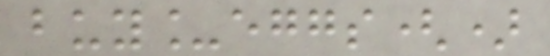buy_eggs()
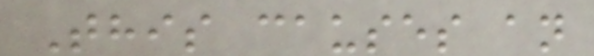This causes an
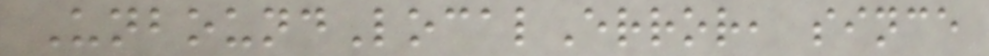UnboundLocalError, since
